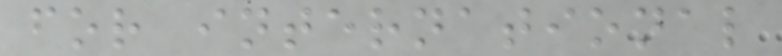for international
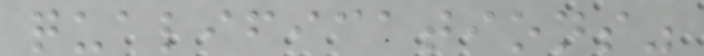qualifications"
